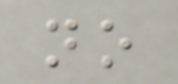no
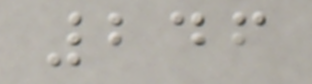246
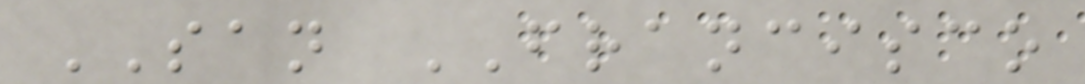SAN FRANCISCO
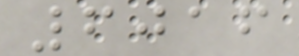6016
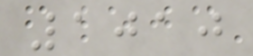1010
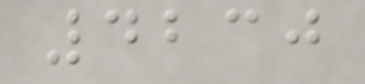4230
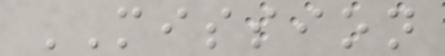MISSION
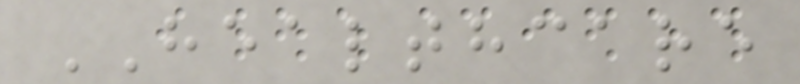HEALTHCARE
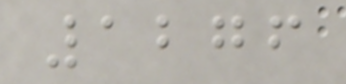1276
